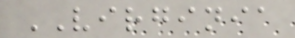VIRGINIA
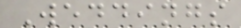Weddings
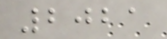2021
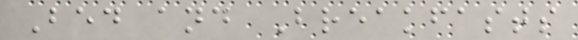Bed and Breakfasts
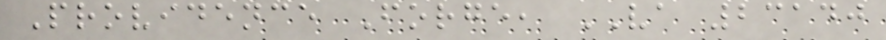Providence Forge, VA 23140
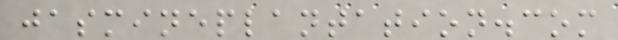jasmineplantation.com
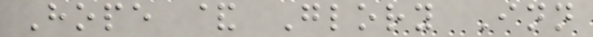Hope & Glory Inn
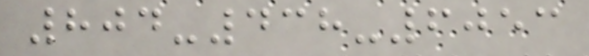804-438-6053
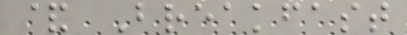& Breakfast
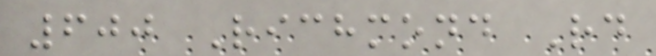600 Richmond Rd
